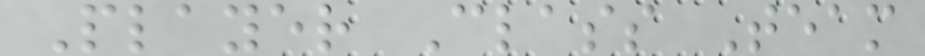Player Class Team
